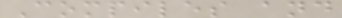Compiles and
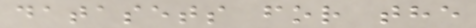datasets for the
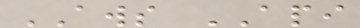AWS API
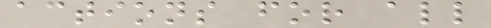actions for all
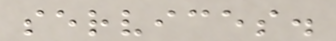services.
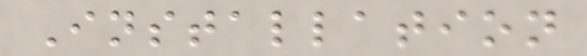Installation
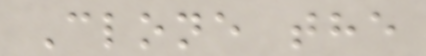Clone the
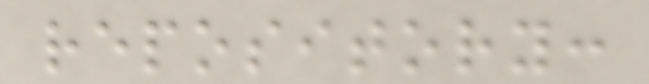repository:
